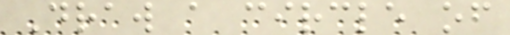Draw a circle of
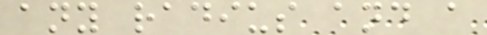any radius and a
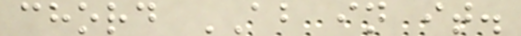chord AB in it.
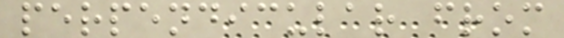perpendicular from
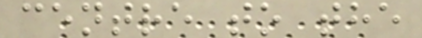centre to the
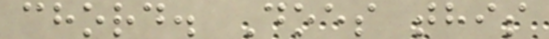chord. Does this
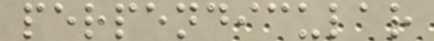perpendicular
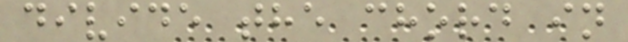divide the chord in
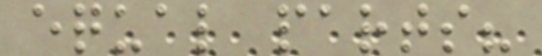equal parts?
